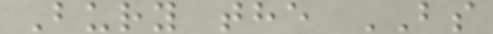Bury the BS
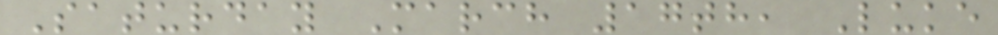Saturday March 17th, Luke
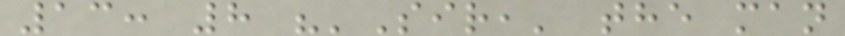13: 8 "'Sir,' the man
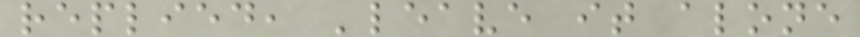replied, 'leave it alone
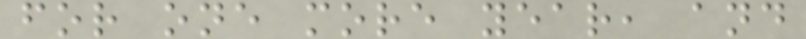for one more year, and
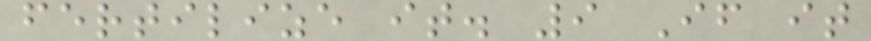fertilize it. 9 If it
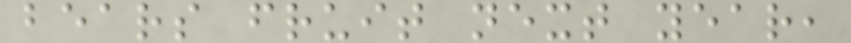bears fruit next year,
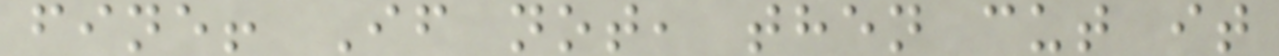fine! If not, then cut it
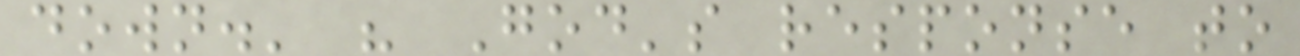down.' " God's response to
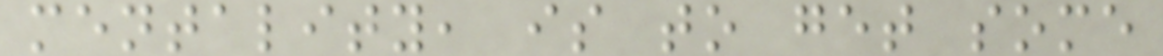mentality, is to get some
